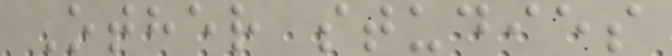Other studies
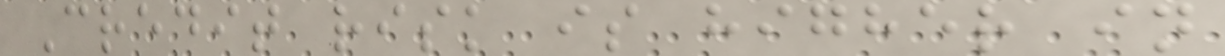Credit risk is higher in
